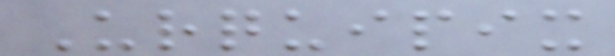Urquipix
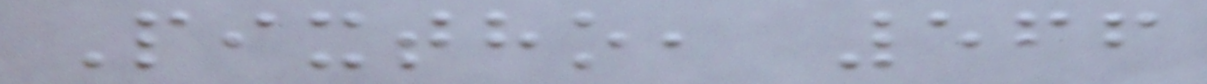Pixtho, 566
